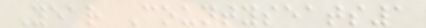Year Countyseats1
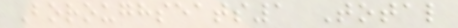Boroughseats1 Total
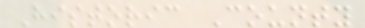Historic County
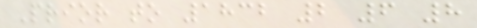Prior to 1832 2 6 8
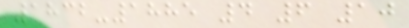1832-1885 4 6 10
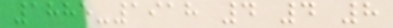1885-1918 4 4 8
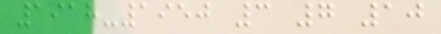1918-1950 3 7 10
